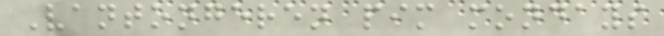Vantongeren pim mondays
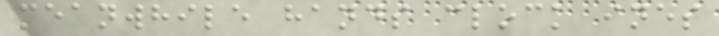meanwhile hands clock ines
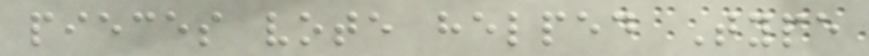pieces vote helped Type
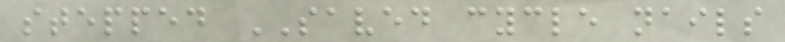stepped SAVED cycle nails
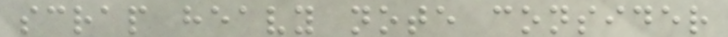scrap heavy note consider
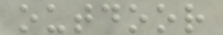outdoor
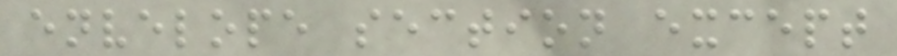envelope section except
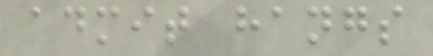admit hangs
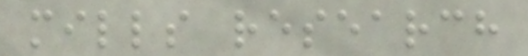mills research
